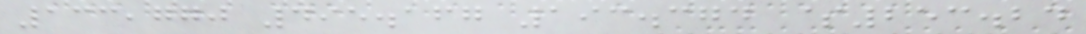133,770 495.167 193.374 $253.24
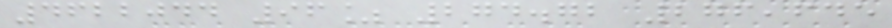4622044 96% 274.72 276,645
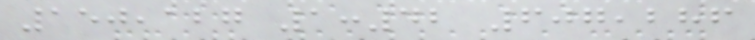150,127 1:42 607,286
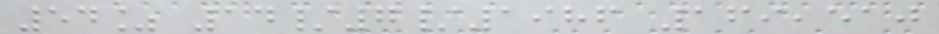54% 14/7/1986 169,510
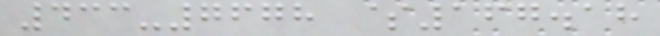433-7678 $167.18
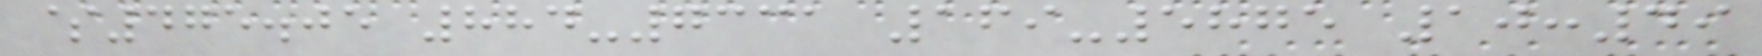$475.05 884-7331 169-5875 10:49
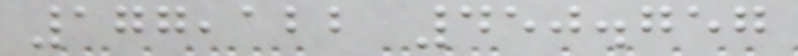177,122 450.757
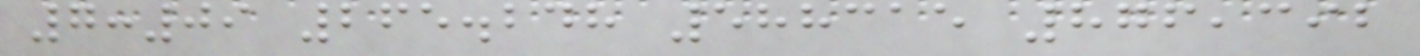7:09 265.248 588315 876,392
